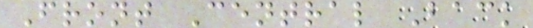Front Central Back
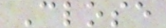Close
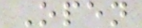Open
